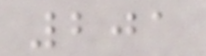201
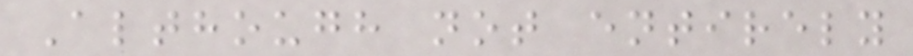Although not entirely
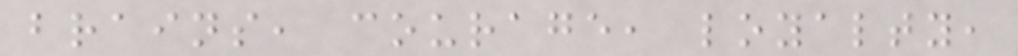brains, courage, loyalty,
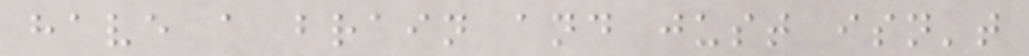have a brain and just isn't
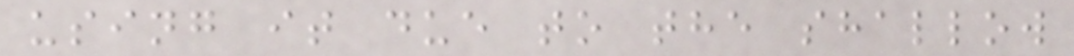using it due to the shallow
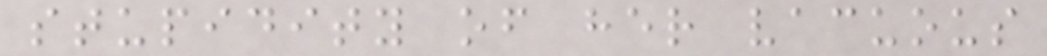stupidity of her vacuous
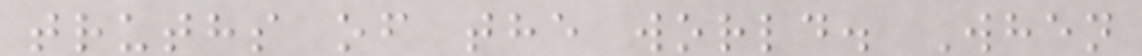truths of the world. When
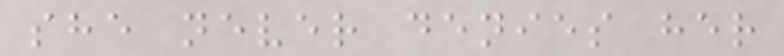she never denies her
